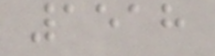1518
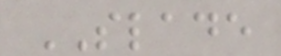SLADE
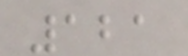121
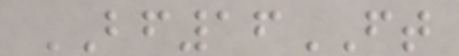BF16FT
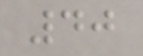40
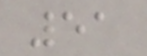51
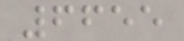6655
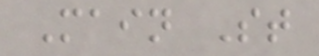Main St
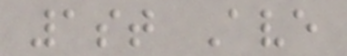1st Ave
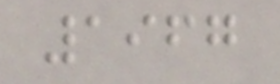1967
